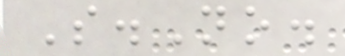S.No.
